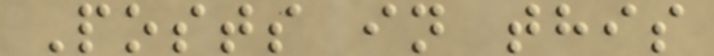Posts in this
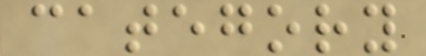category
